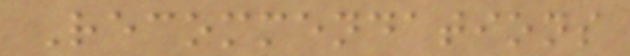Recommendations
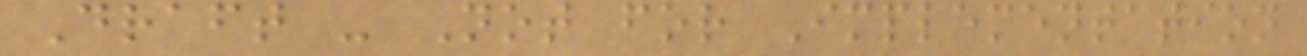Draft - Not for Implementation
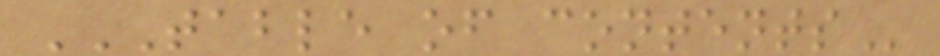TABLE OF CONTENTS
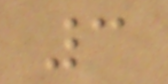3
